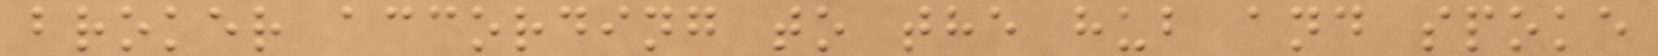broker according to the hub and spoke
